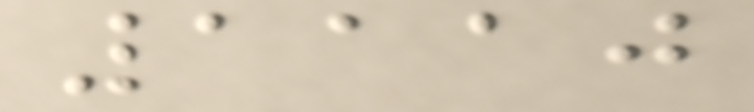1110
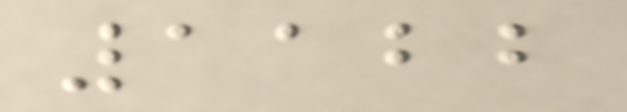1122
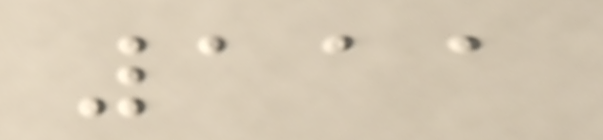111
